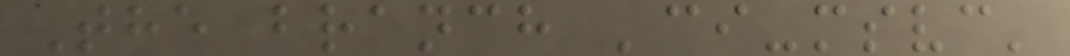The branch 'ci-msvc'
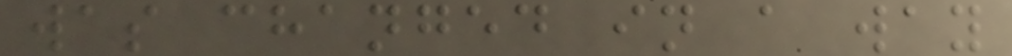was changed in a way
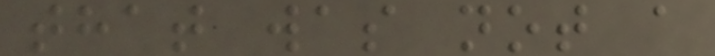that was not a
